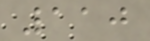110
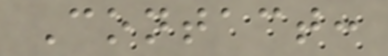Contact:
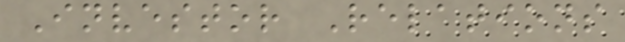Investor Relations
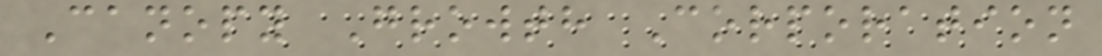Canopy Growth Corporation
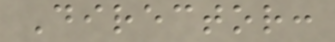Director:
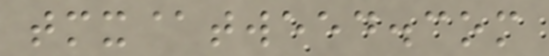tmx@tweed.com
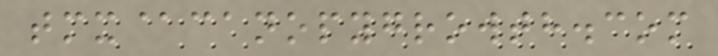tmx@canopygrowth.com
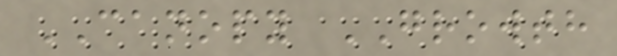CANOPY GROWTH
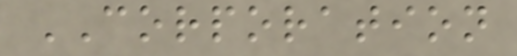CORPORATION
